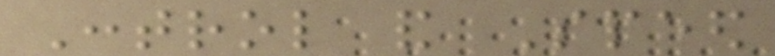Control and Speed
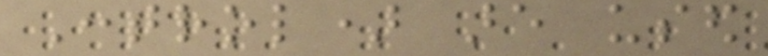Control) are used
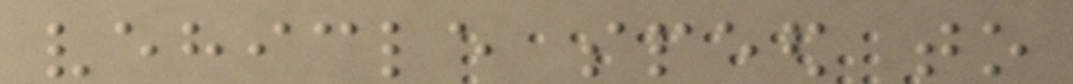vehicle speed to
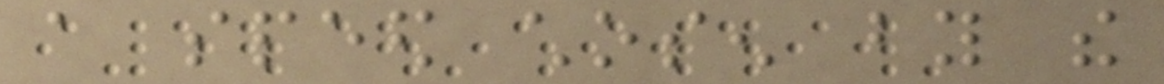a speed chosen by the
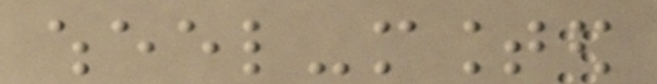wheel-mounted
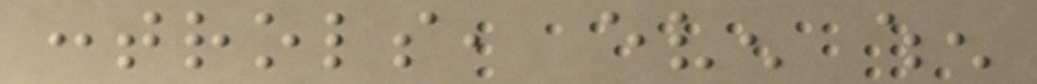controls, even when
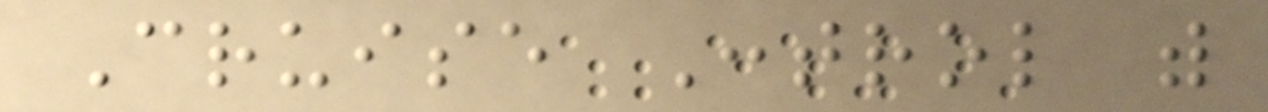Cruise Control with
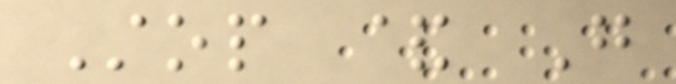Stop & Go
